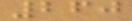260
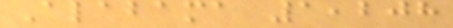Alabama 1,208
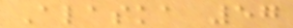Alaska 57
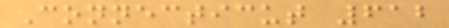Connecticut 612
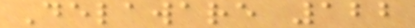Delaware 122
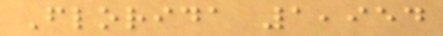Florida 1,954
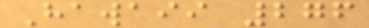Hawaii 276
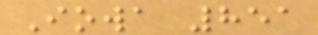Iowa 851
